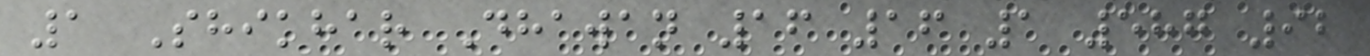1 Shikhar Dhawan 16 16 1 587 92
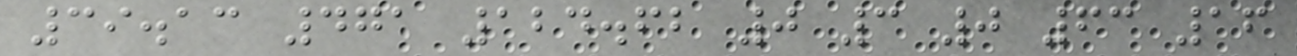39.13 471 124.62 0 3 0 63 16
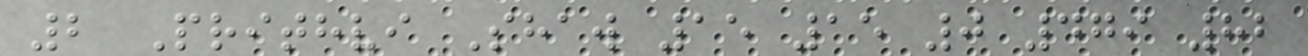2 Prithvi Shaw 15 15 0 479 82
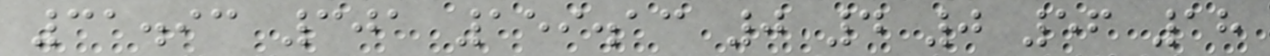31.93 301 159.13 0 4 0 56 18
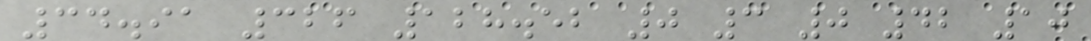34.91 326 128.52 0 3 0 42 10
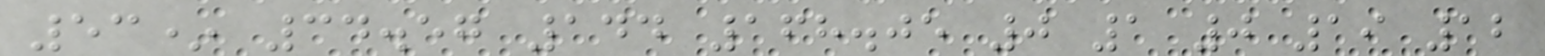53* 34.57 144 168.05 0 1 0 19 12
